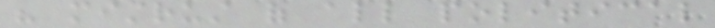his mistrust of all political
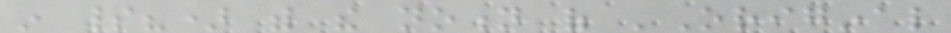in spirit?) with the notion of 'Original
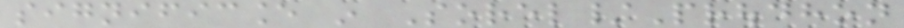significance in Sorel/Proudhon
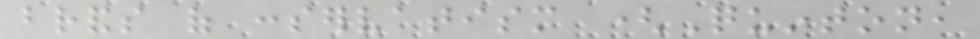brands of conservatism (Quinton,
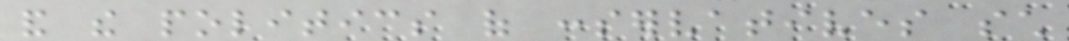and the politics of conservatives such
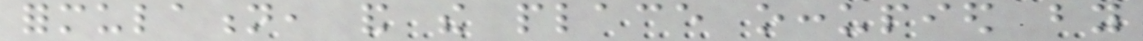formulation, and the place occupied by
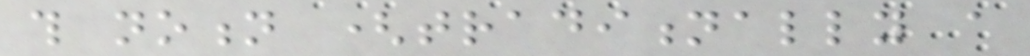this notion (traditionally a
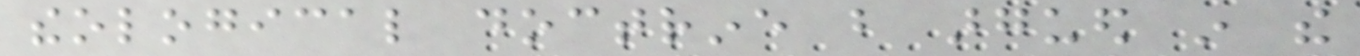theological doctrine but argued in the
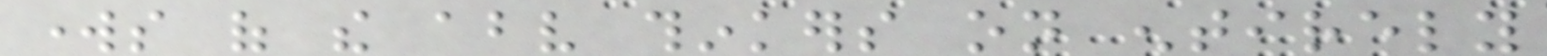works of the above thinkers on entirely
